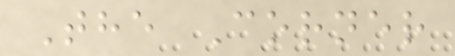The Corner
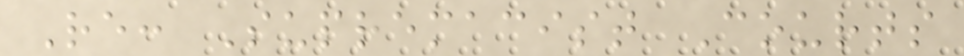Re: Supremacist Courts
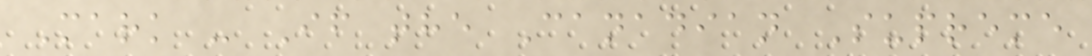Mark - If the Canadian Supreme
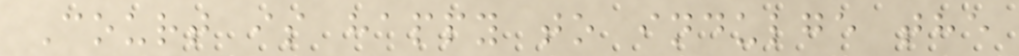Court is happy to indulge the
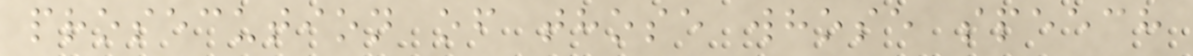prosecution of those whose speech
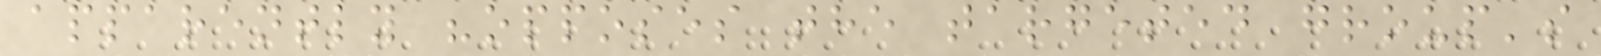apparently "opposes the targeted group's
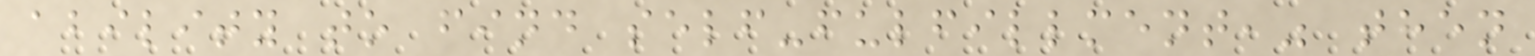ability to find self-fulfillment," then
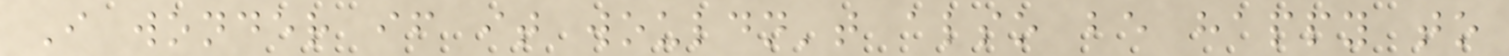I wonder if it wouldn't also be happy to
